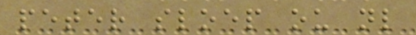peter sloep ou nl
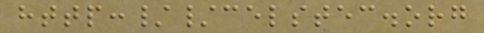http://celstec.org
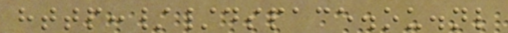http://dspace.ou.nl
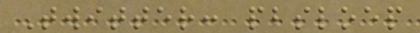Twitter: pbsloep
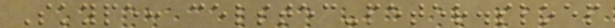Skype: celstec-peter.sloep
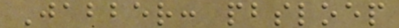Jabber: pbsloep
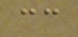cc
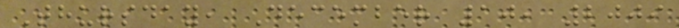Thursday, December 10, 2009
